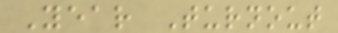Year Turnout
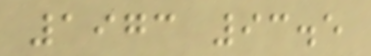1973 93.5
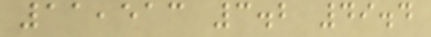11,513 3.2 49.4
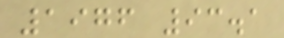1976 93.1
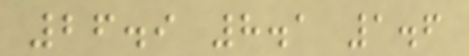26.9 8.1 1.6
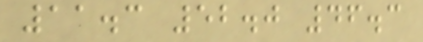11.3 52.0 46.3
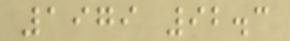1979 92.3
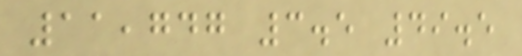11,747 3.5 49.5
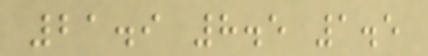21.9 8.5 1.5
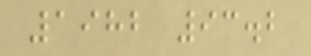1982 93.2
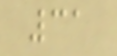31
